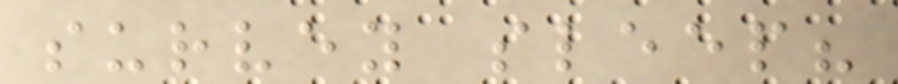survey sleep?
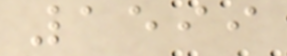1599
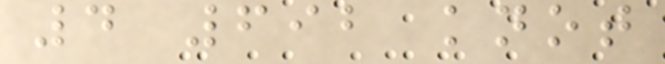4 692 knot
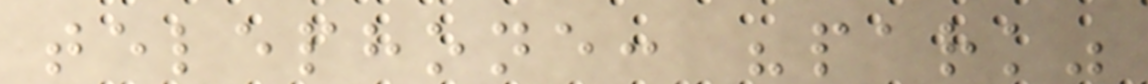telephone: "park"
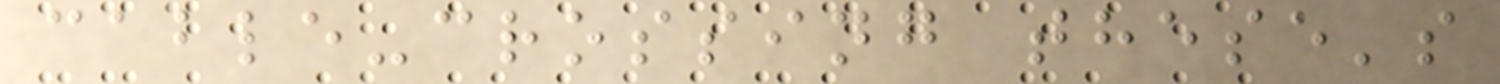cable-crossing these's
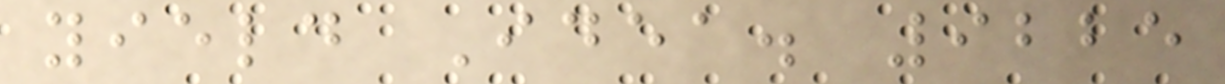yield Idea. 9225
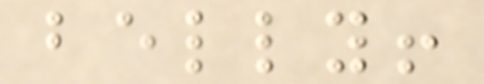belly!
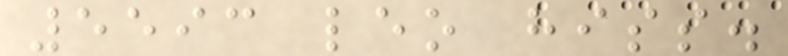5593 leo hiss.
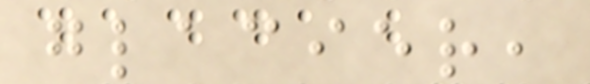glacier,
